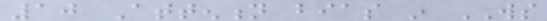10 Attention bias in WS
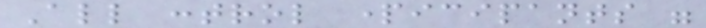All control participants were
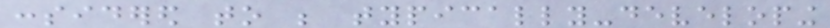considered to be typically-developing
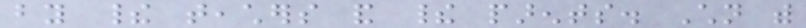by their teachers and their parents. Children with
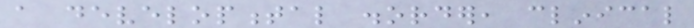a developmental disorder, clinical
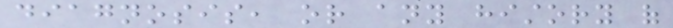diagnosis, or any history of
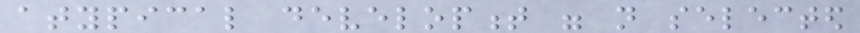atypical development were not selected
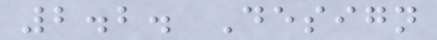2.2. Design
